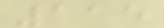115
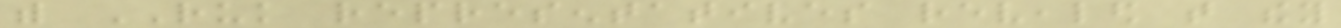with RUK representatives revealed that they
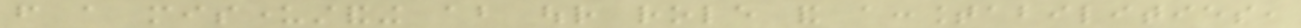from a misunderstanding about our role and accountabilities,
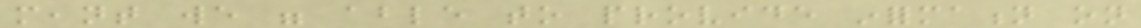meant we were able to provide information on
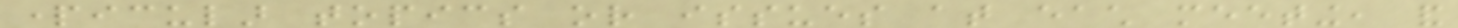particular topics or issues at each meeting, and
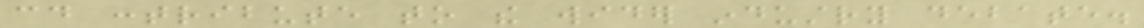could contribute to the wider industry debate.
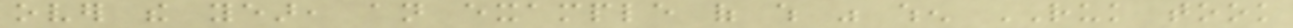over the year, an example of which was when RUK took
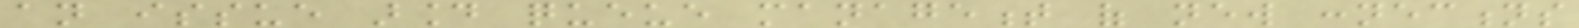an issue around queue management of new connections
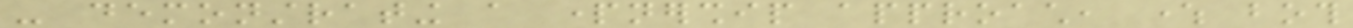- demonstrating a partnership approach, where both
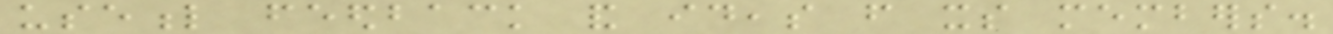useful feedback and ideas from its members.
